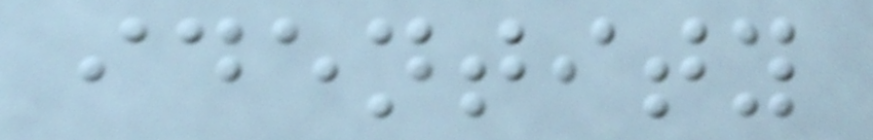identity
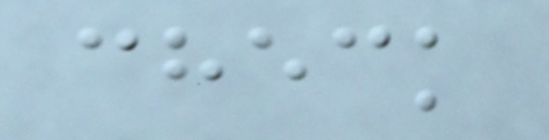check
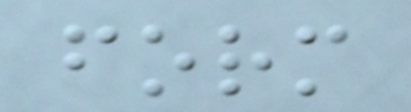form
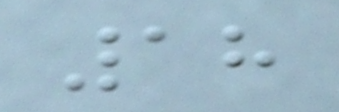18
